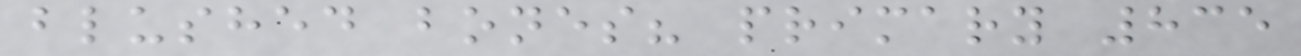blushed bones? primary 835
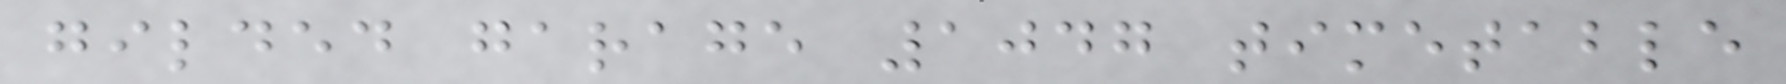gilded garage 1047 timetable
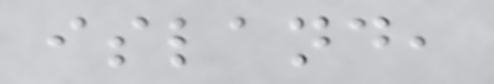island,
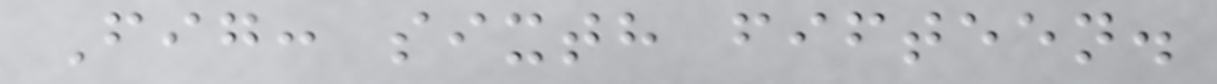Fig: sixth fifteen.
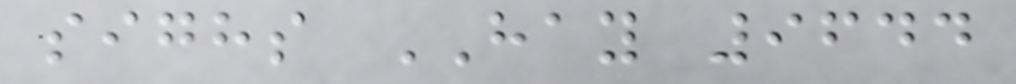sighs HAY 9644
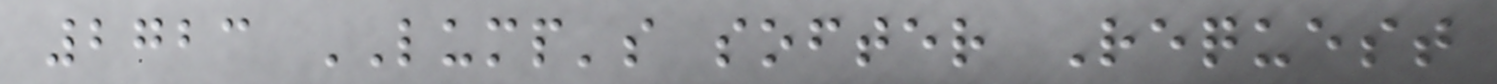2723 LUMP's softer Request
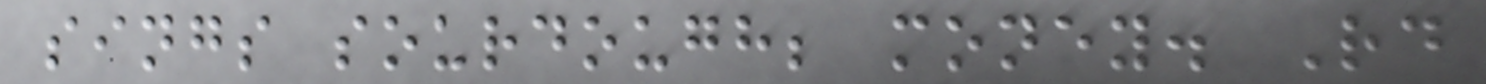sings sourdough; money. Rd
